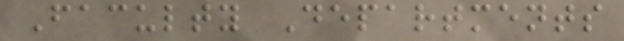Faculty Departments
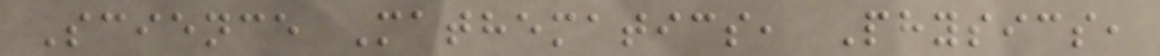Science Mathematics, Physics,
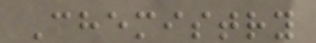Chemistry
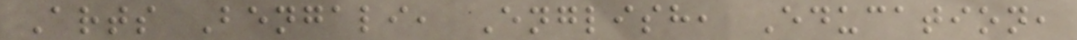Arts Bengali, English, Education,
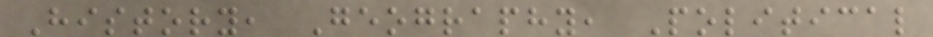History, Geography, Political
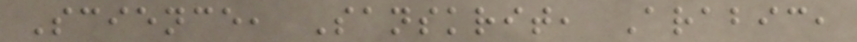Science, Sanskrit, Arabic,
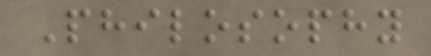Philosophy
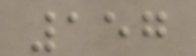157
